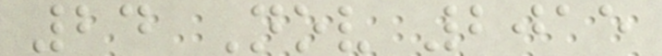24 Nov 2015
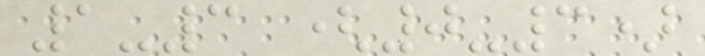1-3 (0-3)
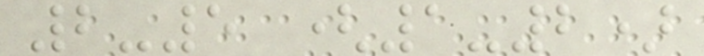2-5 (1-2)
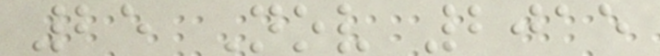25 Nov 2015
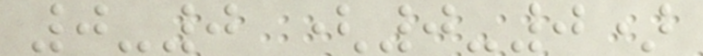0-0 (0-0)
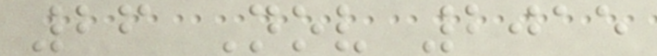26 Nov 2015
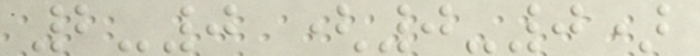2-0 (0-0)
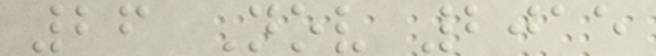26 Nov 2015
